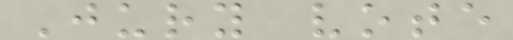Jury vote
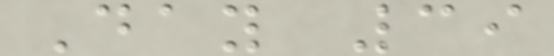Day 39
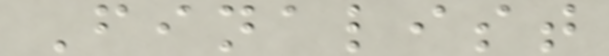Finalist
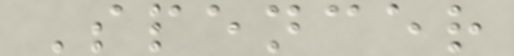Spencer
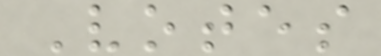Votes
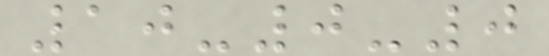10-0-0
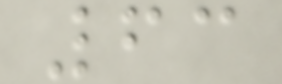63
